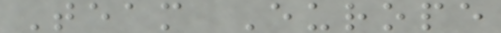Team Europe
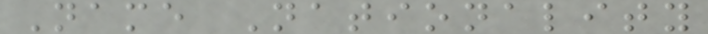Name Nationality
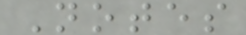Notes
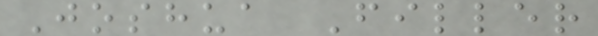Joshua Filler
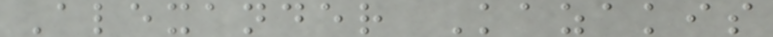Alexander Kazakis
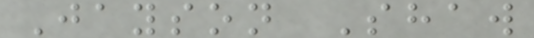Jayson Shaw
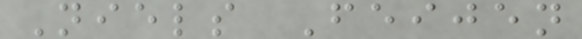Niels Feijen
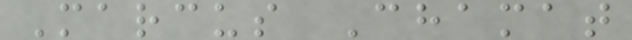Marcus Chamat
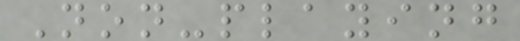Non-playing
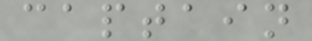captain
